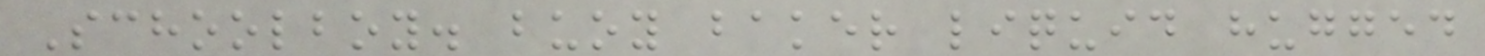Schoolboy. buoy baker liquid hugged
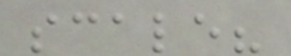scale?
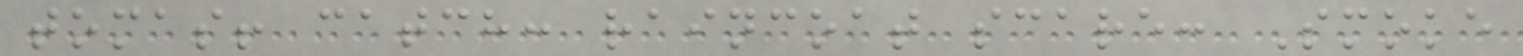tomas! catch: raincoat scare: Smoke
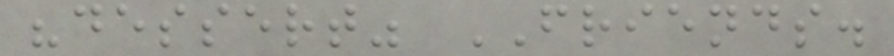"dessert" FRIENDS.
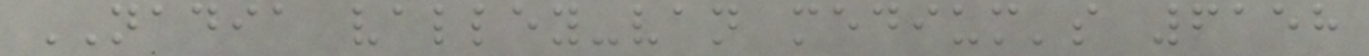NADIA valley-van medium's 6158
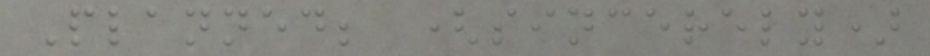Planned; (sincerely)
